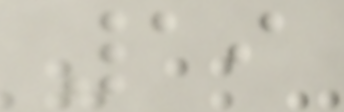19
